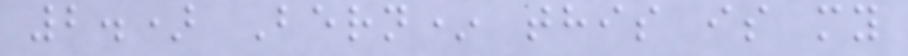2.) Bern* this is my
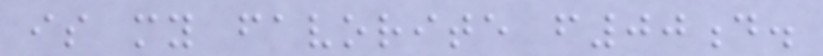is my favorite f00d.
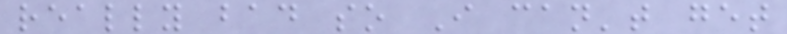really bad so I can't get
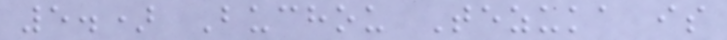5.) Buchou Tezuka is
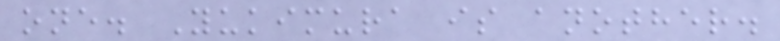one. Yukimura is another.
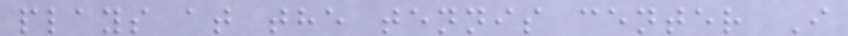plays at the tennis center I
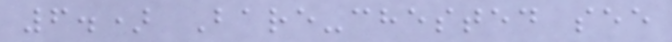6.) Bare-chested see
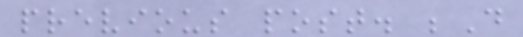previous post. ;D
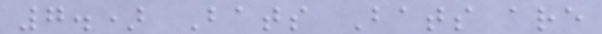7.) Bats Bats are
